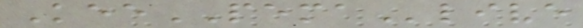KeePEMAlive
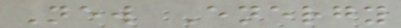New Energy
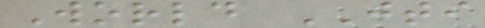World JTI
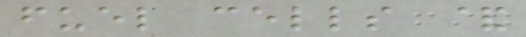fuel cells &
